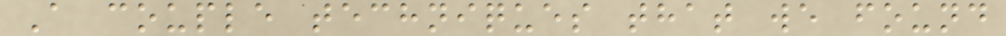A couple techniques that we found
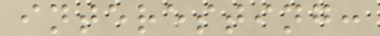interesting:
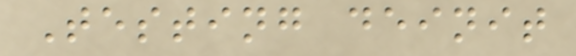Testing deinit
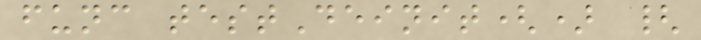func testDeinit() {
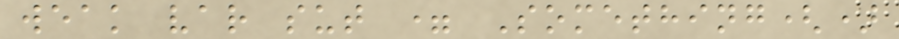weak var sut = Something()
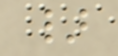}
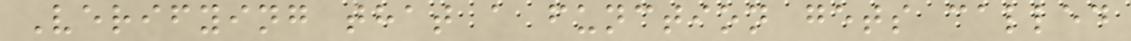Verifying that a function gets called
